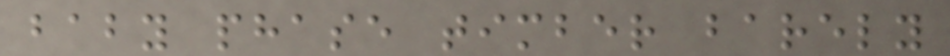baby phase timber barely
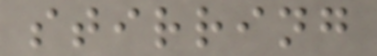stirring
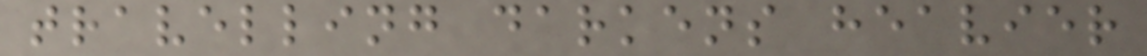travelling darkens heavier
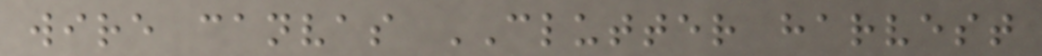wire canvas CLUTTER harvest
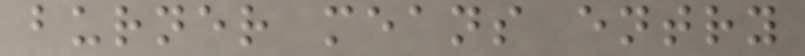burner means entry
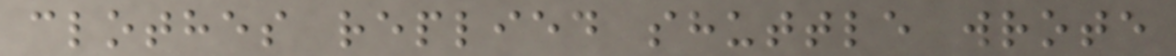clothes replied shuttle wrote
